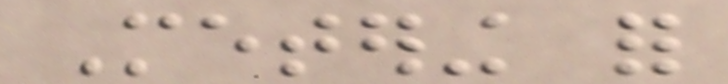Metering for
